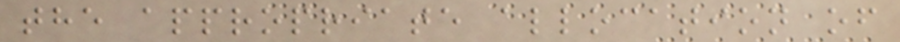the appropriate allocation of
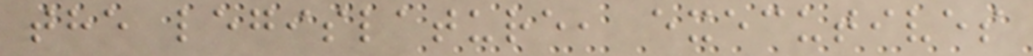the legislature, executives
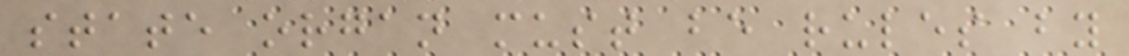state organ must be rules by
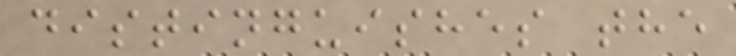distinguishes the
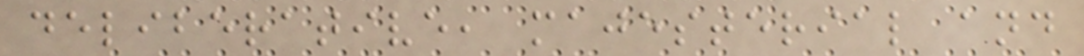deliberative, majesterial and
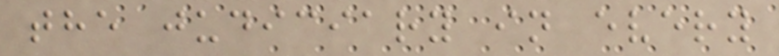the judiciary in every
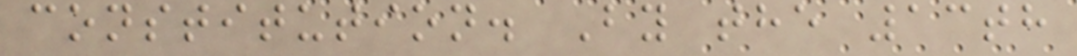constitution. By the 13th
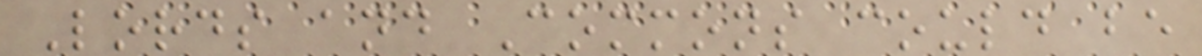Lords and Commons could be
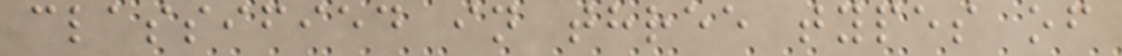classified in three types of
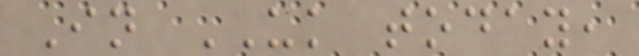In UK today,
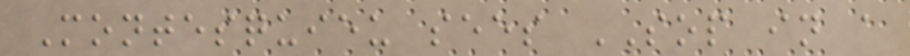Montesquieu sees SOP in a
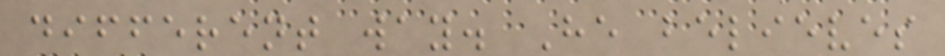different way. He believes
